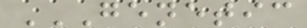GENETIC
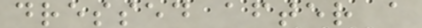dressed after a
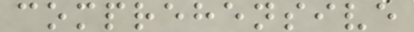comprehensive
